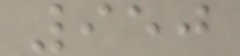950
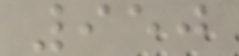950
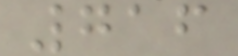716
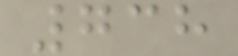738
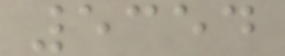5354
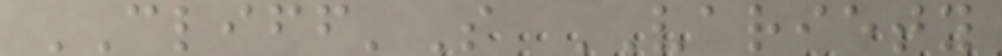CLIFF'S VARIETY
